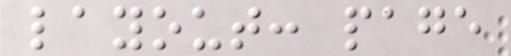layout: page
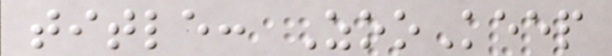title: ZooKeep
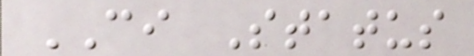CI Status
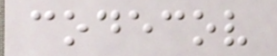codecov
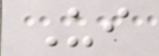Ui
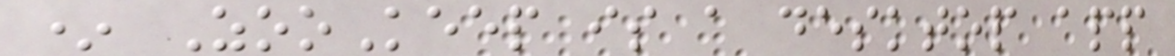* ZooKeep is a desktop app
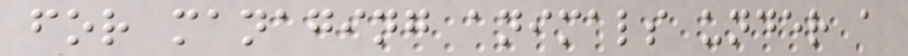for managing animals under a
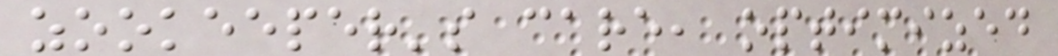zookeeper's care, optimized
